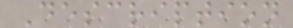Description
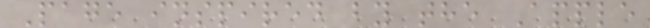Page inspired by the Apple
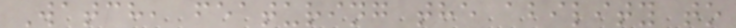Watch, featuring the ability to
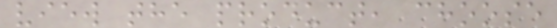view the product, choose
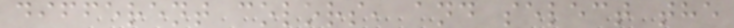different colors, and select the
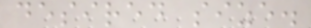desired size.
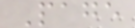Page
